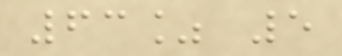63% 5
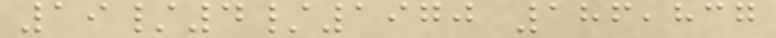19/4/1970 186,837
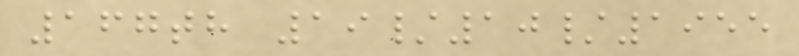167th 19/10/1955
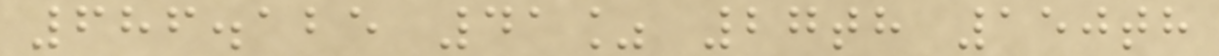686.125 41% 27th 150th
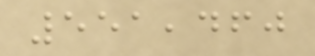551,460
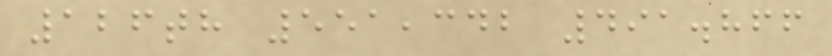126th 551,342 491.866
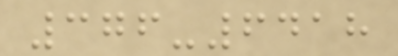376-6418
